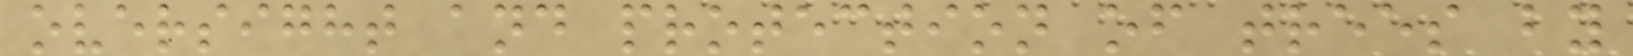oversight and protection of trees by
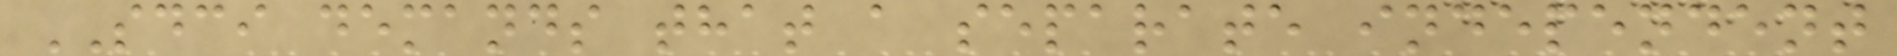SDCI demands that a separate independent
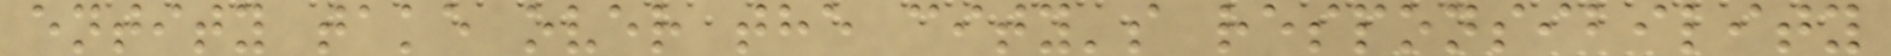entity take over the city's responsibility
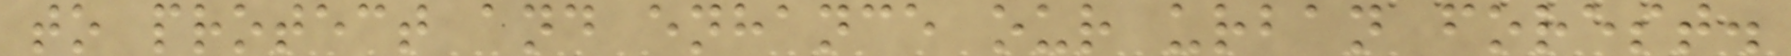to protect and enhance our urban forest.
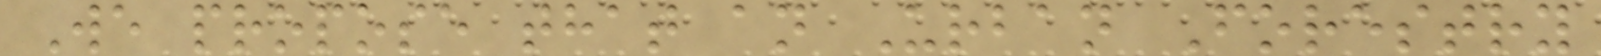We propose that an Urban Forestry
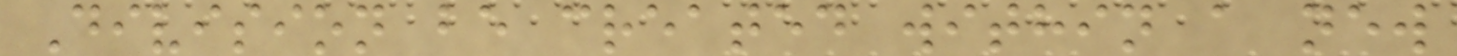Division be created within a new
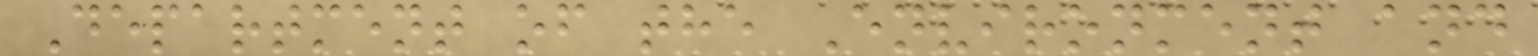Department of the Environment and
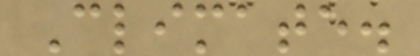Climate.
